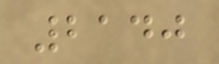2140
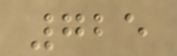725
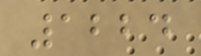1224
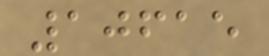10615
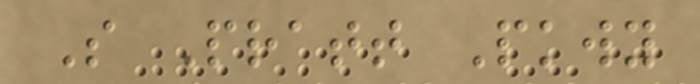S Pratt Pkwy
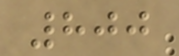800
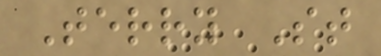Terry St
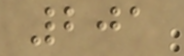201
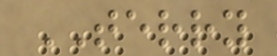TERRY
